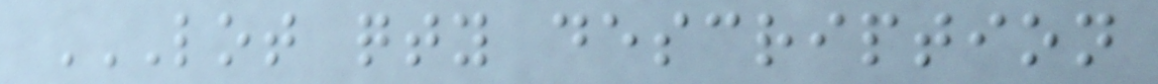LOT QTY DESCRIPTION
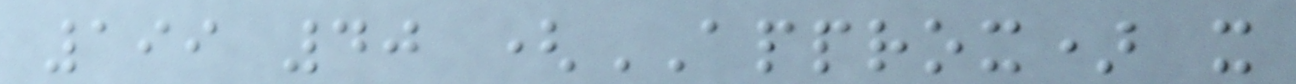199 40 (APPROX) x
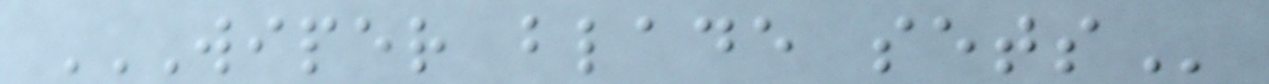WIPER BLADE SETS
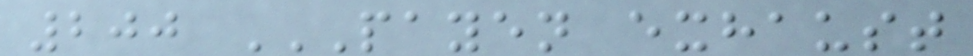200 PAYEN EXHAUST
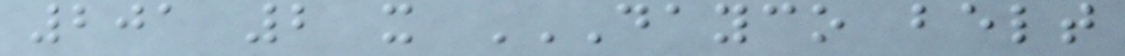201 2 x DAYCO BELT
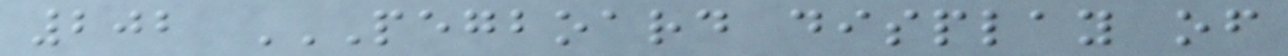202 PEGBOARD DISPLAY OF
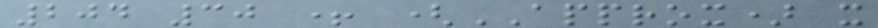204 30 + (APPROX) x
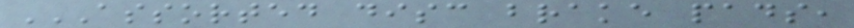ASSORTED DISC BRAKE PADS,
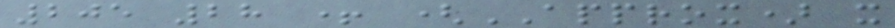205 28 + (APPROX) x
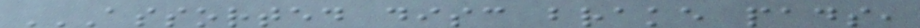ASSORTED DISC BRAKE PADS,
